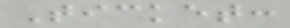Ticket:
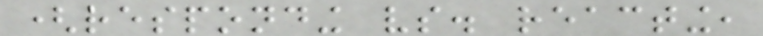(responding vs. reacting,
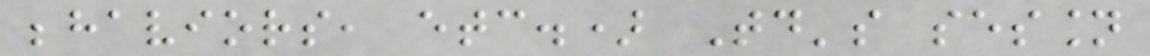behaviors, etc.) Today's session
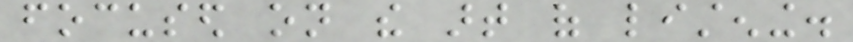focused on the art of listening.
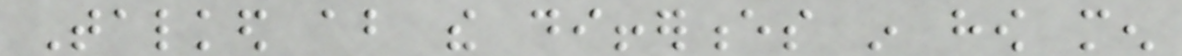Talked about the differences in how men
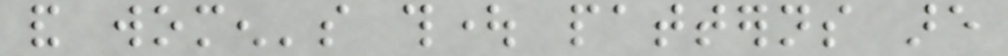and women's thought patterns are
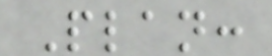Plan:
